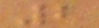2
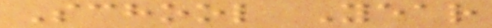School Year
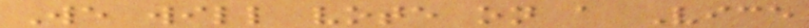We will vote on a Vice
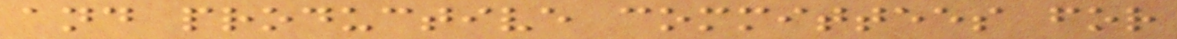and productive committees for
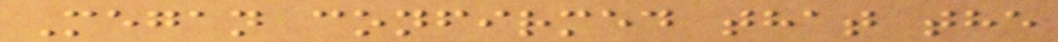Megan confirmed that the
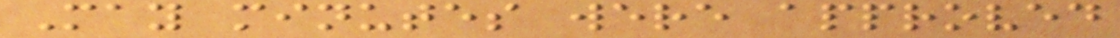May minutes were approved
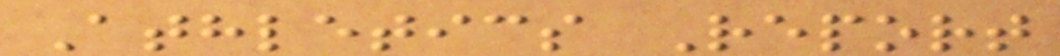Athletics Report
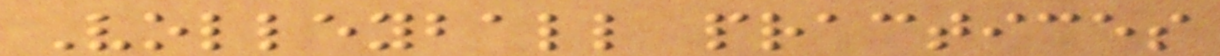Volleyball practices
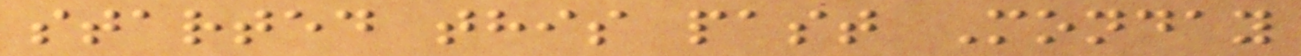started this past Monday
